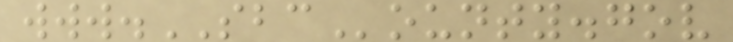www.SBCounty.gov
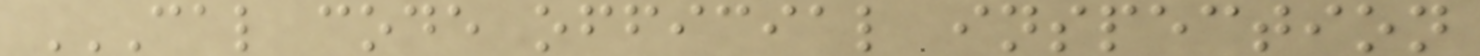CAL CODE OFFICIAL INSPECTION
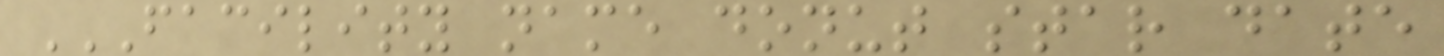FACILITY NAME DONUT STAR DATE
